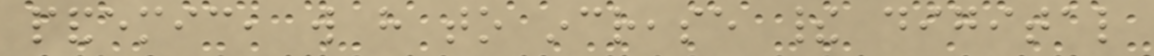pandemic, will have to increase their digital
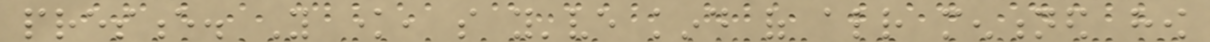presence. You know, so you've kind of already mentioned how
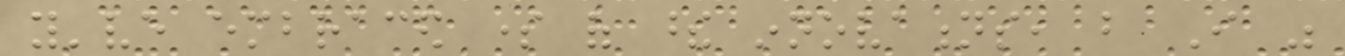you've embraced some of these innovations, but I was
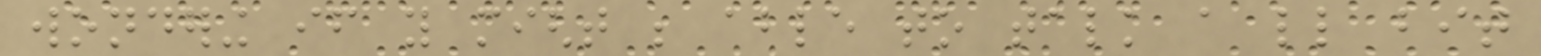wondering if you might be able to talk a little bit
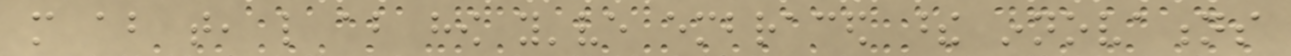more about that, like about how you've embraced these innovations
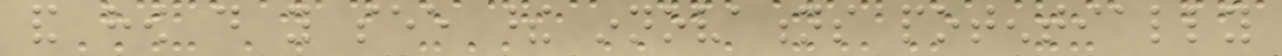and how do you see these innovations potentially
